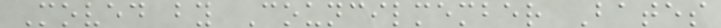Moved by Councilmember Bates
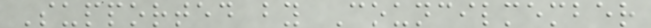Supported by Councilmember
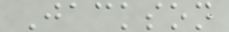Jackson
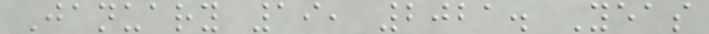January 19, 2021. Yeas
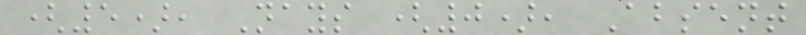(5), Nays (0), Absent
